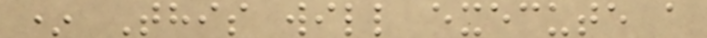* This will execute a
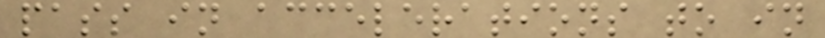pass in accelerations to in
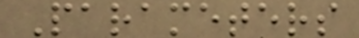Parameters
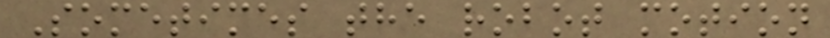Sometimes the robot motion
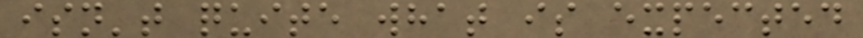isn't quite what is expected
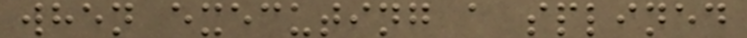when executing a splined
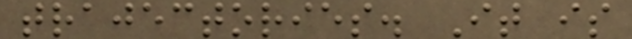trajectories. It is
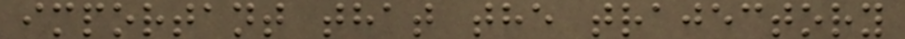important that the trajectory
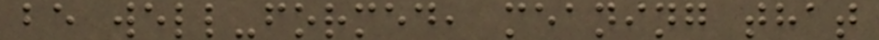be well-formed, meaning that
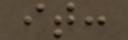it:
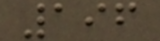196
